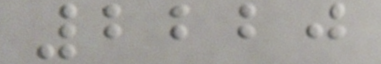2220
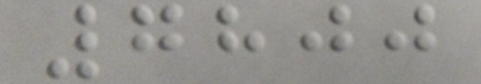7800
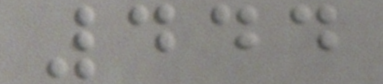444
